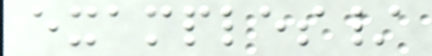examples/
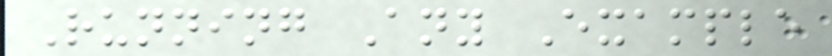Running Any Example
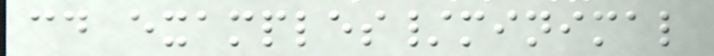cd examples/minimal
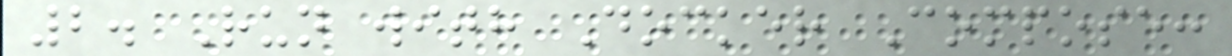2. Run with Docker Compose:
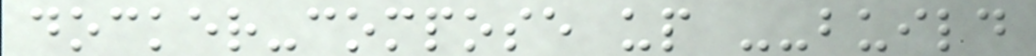docker-compose up --build
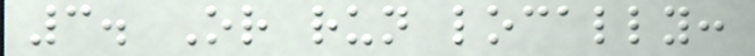3. Or run locally:
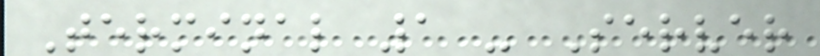Terminal 1 - Server
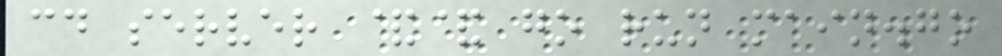cd server && go run main.go
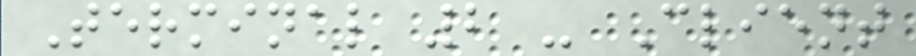Terminal 2 - Client
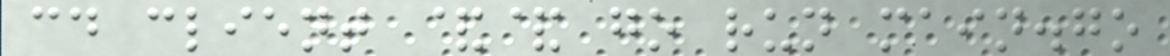cd client && go run main.go
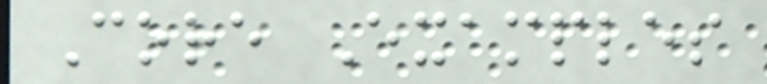Core Examples
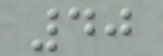40
